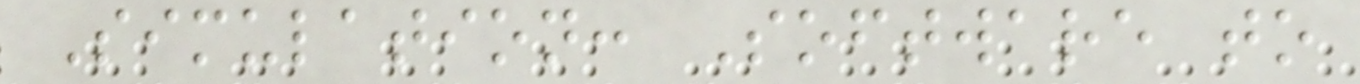Simulation: Software to
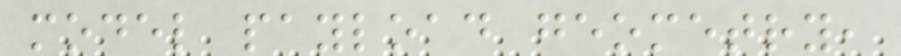model payload geometry,
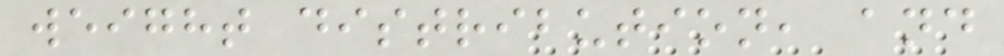weight distribution, and
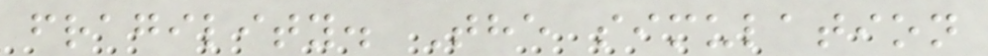fragility. The simulation
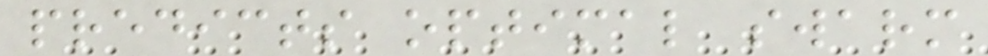predicts optimal swarm
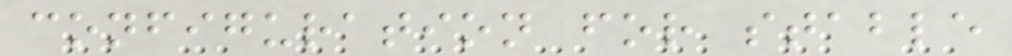configuration for stable
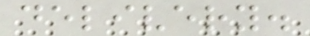delivery.
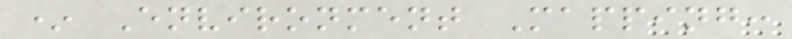* Environment Mapping:
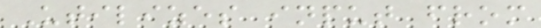Utilizes input from
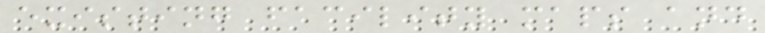existing facility maps and
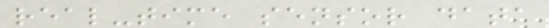real-time sensor data
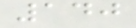140
